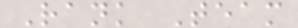Rank Team
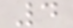4
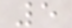5
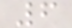6
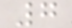7
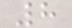8
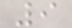9
